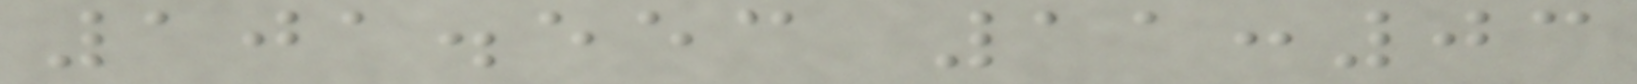101.553 11:03
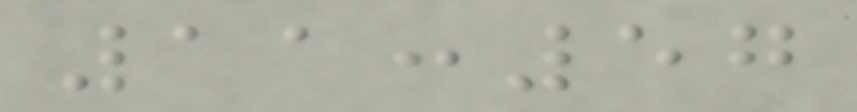11:57
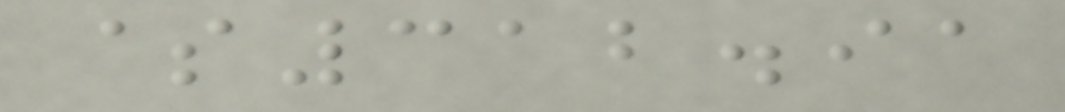$312.91
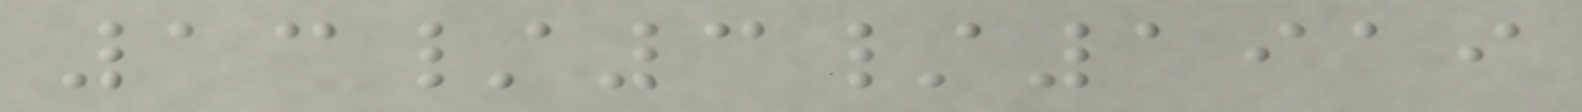13/3/1919
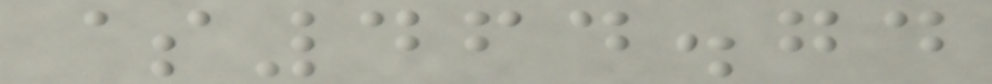$464.74
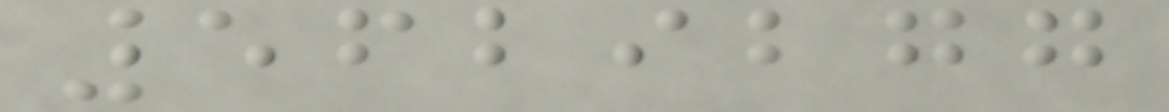5629277
